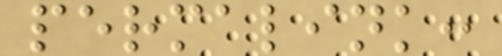permalink:
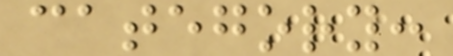category:
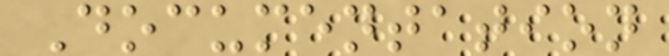Documentation
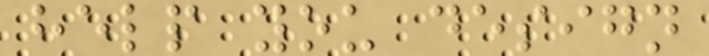help you design
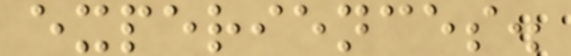experiences.
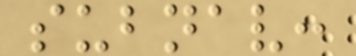subnav:
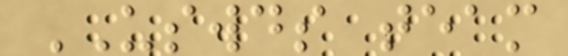USWDS team
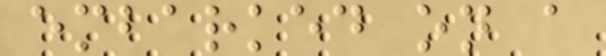embarked on a
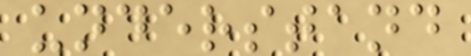understand
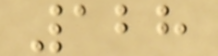128
